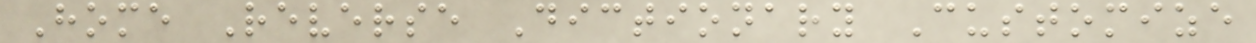Home Reverse Dictionary Customize
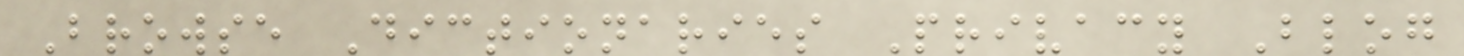Browse Dictionaries Privacy Blog
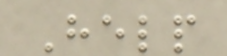Help
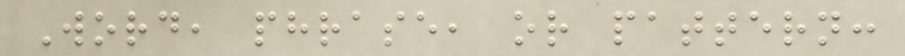Word, phrase, or pattern:
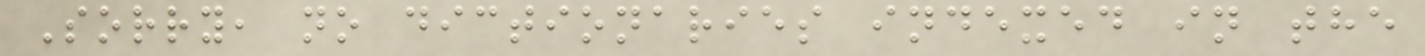Sorry, no dictionaries indexed in the
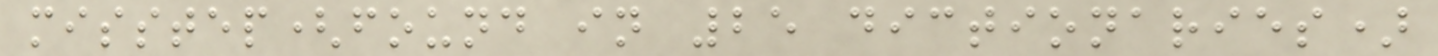misstep(found in 25 dictionaries)
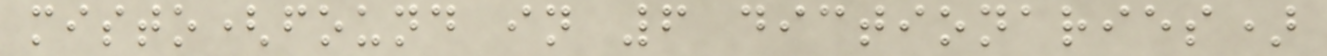misto(found in 6 dictionaries)
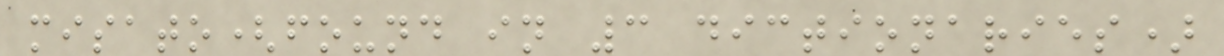misato(found in 3 dictionaries)
